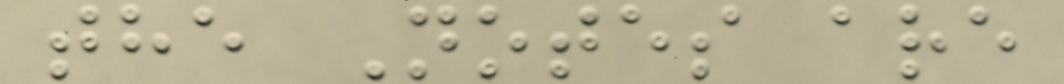the Notes are
